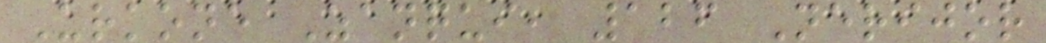Urkone Zanqui, 126 Nerijor
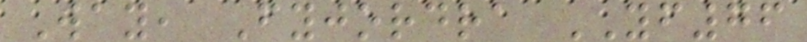Way, Fyjordra YF76
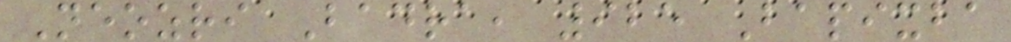Neozri Badra, 925 Bapixba
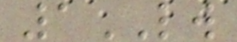1LW
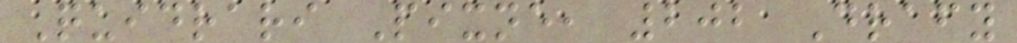Quidrari Pixne, 202 Drafy
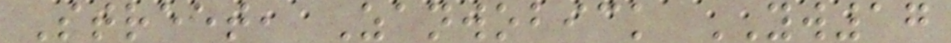Street, Zanwobick YW17
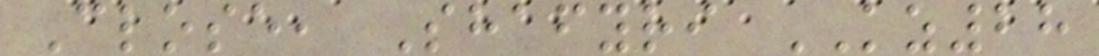Close, Shafyri KZ28
